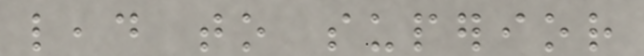lead to superior
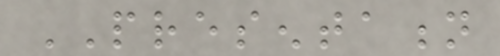PRESENTATION
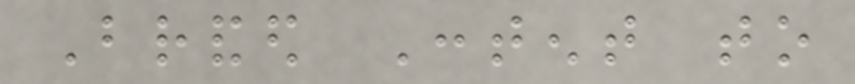Branded Content to
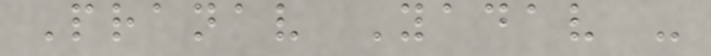Pranav Yadav -
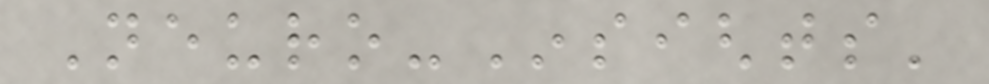Neuro-Insights'
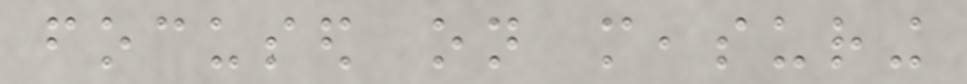focused on measuring
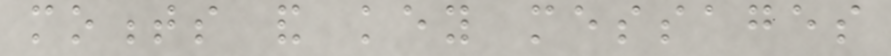moments and key messages
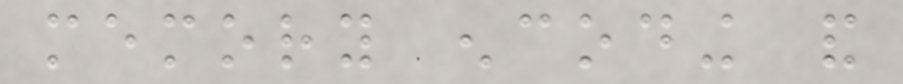memory encoding and
